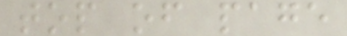top of page
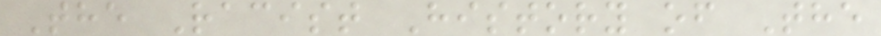The Racist History of The
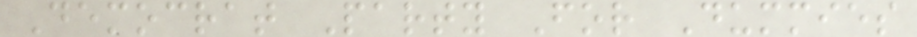Democrat Party For Dummies
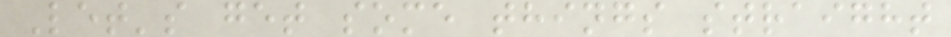Let's get some things straight
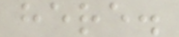here.
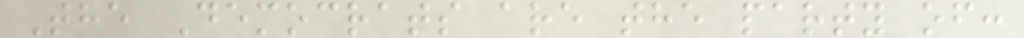The Democrats are the party of:
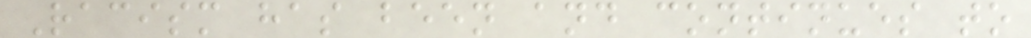Racism has been and continues to
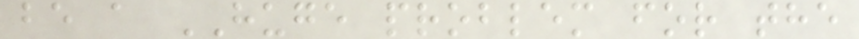be a HUGE problem for the
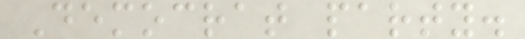Democrat party.
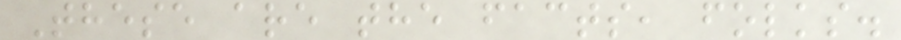These are the facts, folks.
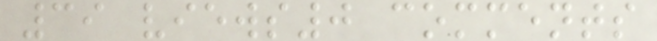39 views0 comments
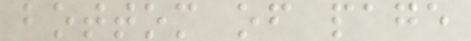bottom of page
